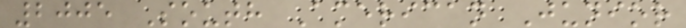2005 South American Junior
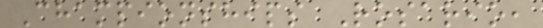Championships Rosario,
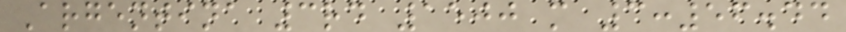Argentina 3rd 1500 m 3:56.44
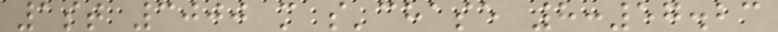1st 3000 m s'chase 8:57.23
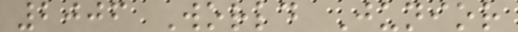2006 World Junior
